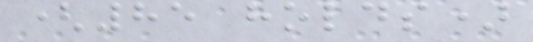(85 holds)
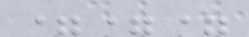===
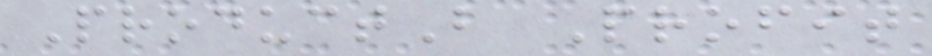ProductB Profit
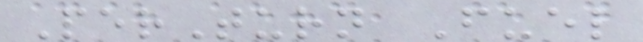PerTurn Fuel
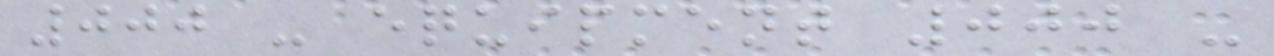000 - equipment 000 -
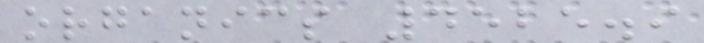organics 4525.9
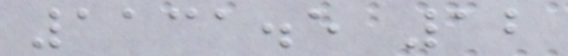1131.5 12
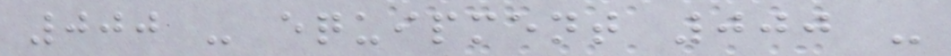000 - equipment 000 -
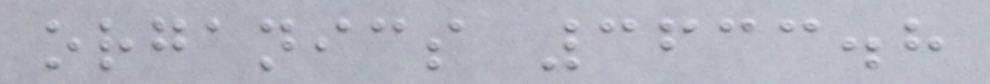organics 3633.8
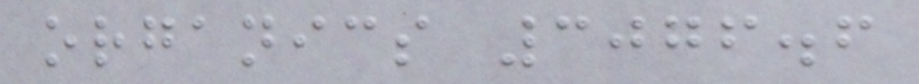organics 3076.6
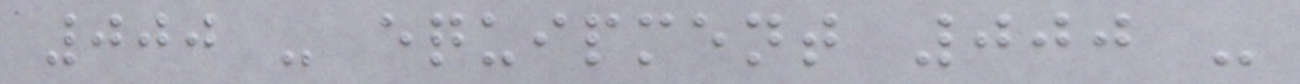000 - equipment 000 -
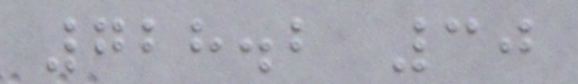728.2 30
